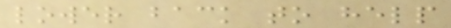lower back to help
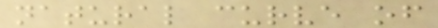natural curve of
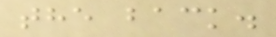the back.
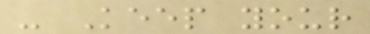- Keep your
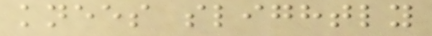knees slightly
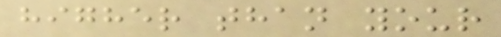higher than your
